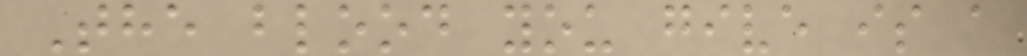The blood you give is a
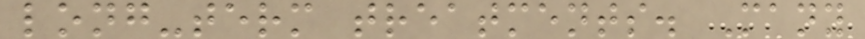long-term treatments. Many
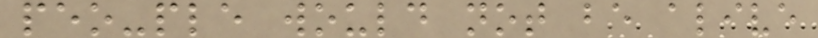peo-ple would not be alive
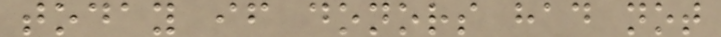today if donors had not
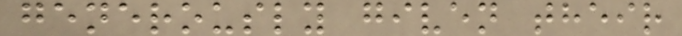generously given their
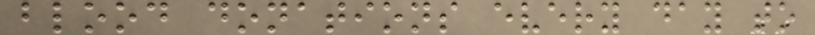blood donations every day to
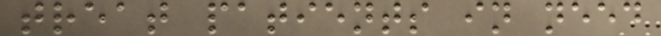treat patients in need
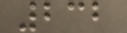232
